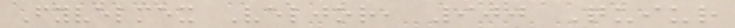Fyvelmex Veljor, 900 Quiur
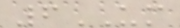6UM
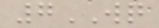7WQ
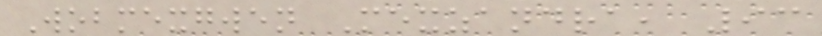Wobmexgwen Mexzandra, 93
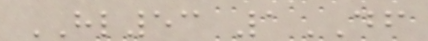HL53 1DF
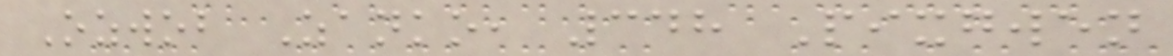Ozwob Zanko, 348 Pixgwen
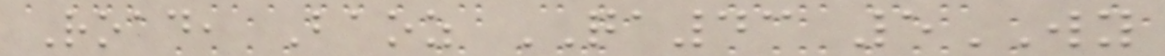Road, Baoz QA43 5WY
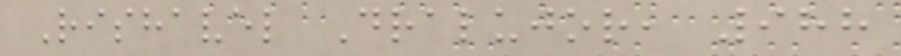Rishavel Dralujor, 988
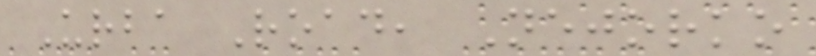Urba Road, Nejorko
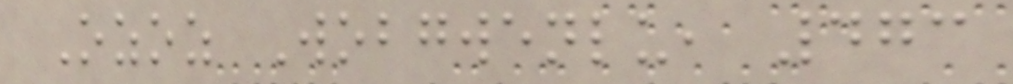Ozoz Wobgwenlu, 473
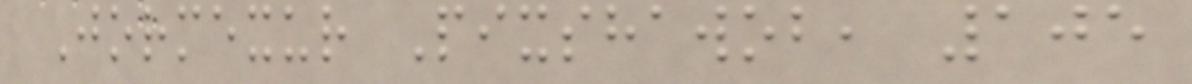Jormexur Pixshawob, 105
